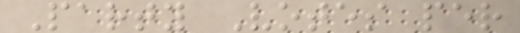Party Votes per
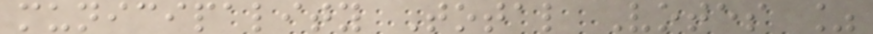municipality Total Votes %
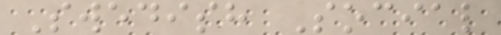Swedish Social
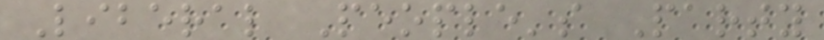Liberal People's Party
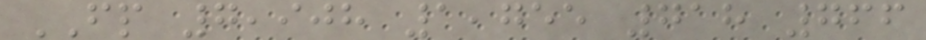FP 7,908 1,755 718 766
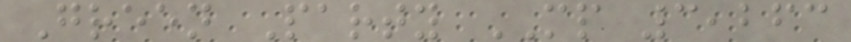Green Party MP 3,263
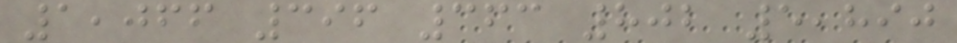1,066 396 363 802 5,890
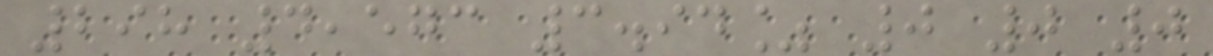298 4,573 3.94% 0 0 0
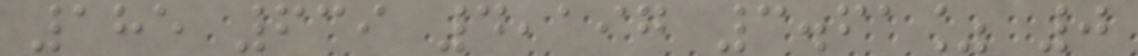185 639 4,197 3.61% 0
